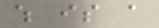which is a
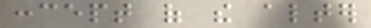concept of the alter
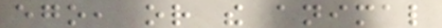ego, or the animal
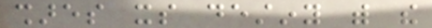shares its destiny with the
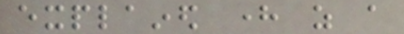explained here as a
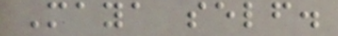Maya self.
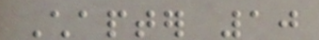Chapter 10
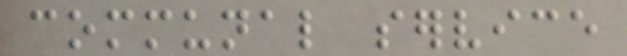communal service
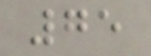75
